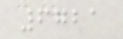6721
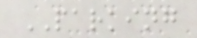PARKING
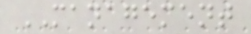MANAGEMENT
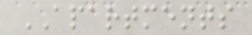APARTMENTS
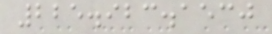225.923.1530
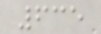635
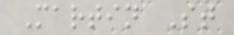Martin St
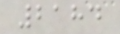2184
